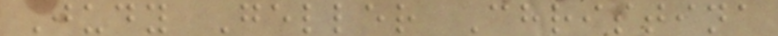Judy Geller Christina
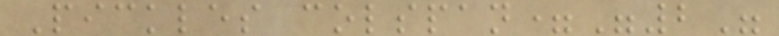Pickles colspan="2"
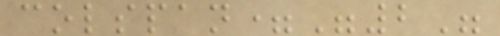colspan="2"
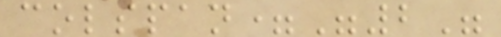colspan="2"
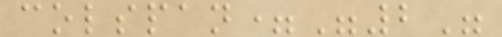colspan="2"
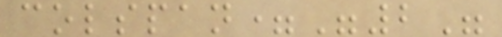colspan="2"
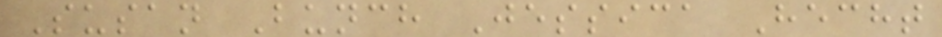Susan Bunch Jessica Hecht
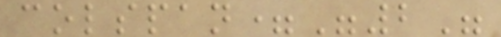colspan="2"
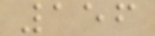156
